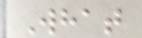What
